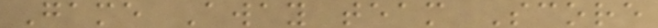Game Away team Score
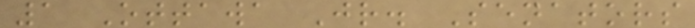1 Ottawa Jr. Senators
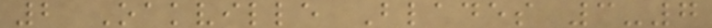2 Oakville Blades 3-7
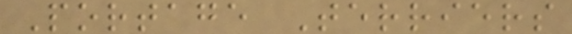Portage Terriers
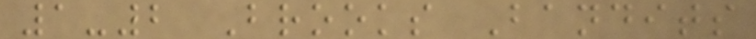1-2 Brooks Bandits
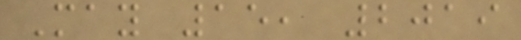May 15, 2019
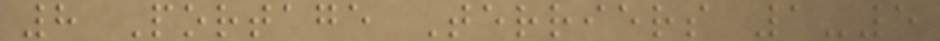8 Portage Terriers 1-5
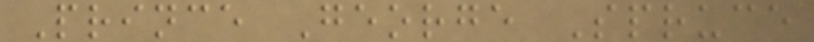Prince George Spruce
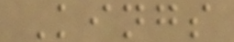Kings
